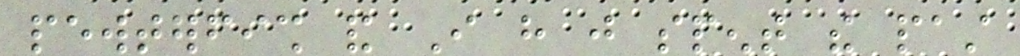pewterfish and I have just spent the past
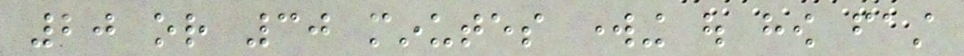20 or 30 minutes working out how fast
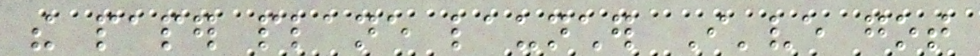the paper plane launcher I've got
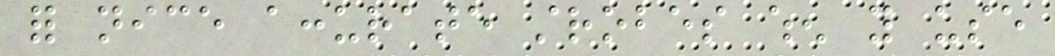for nice accurate strobes when you use
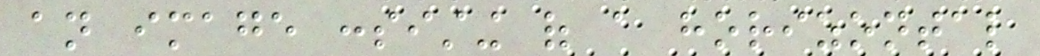an image consisting of a horizontal
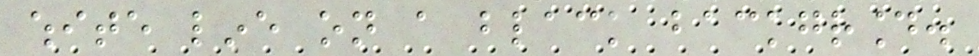white line on a black background.
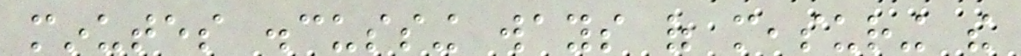minutes discussing ways of measuring the
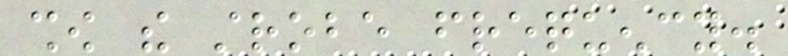show the strobe frequency.
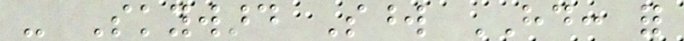- Skyward Sword HD: for
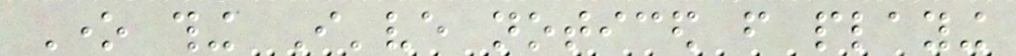One thing I've noticed from playing
